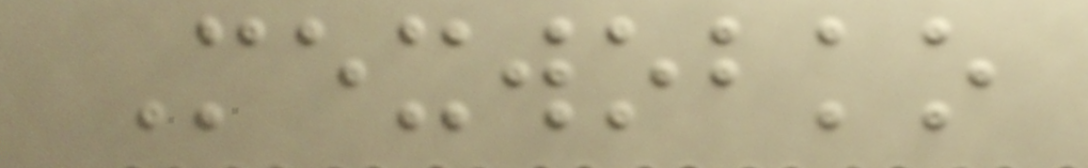Mexwobko
